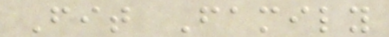Fit Family
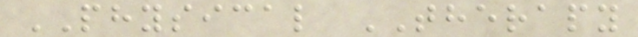PHYSICAL THERAPY
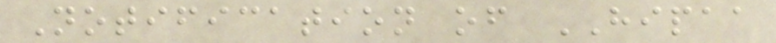Notification of HIPAA
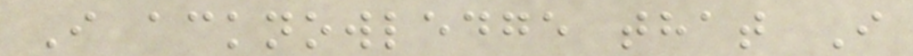I acknowledge that I
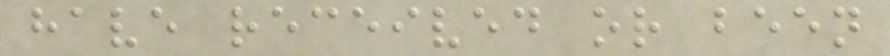have received or been
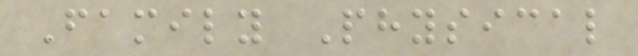Family Physical
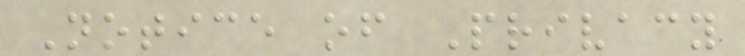Notice of Privacy
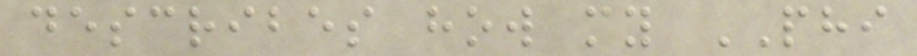describes how my PHI
